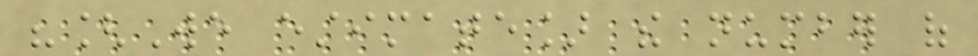"[We estimate] the number of
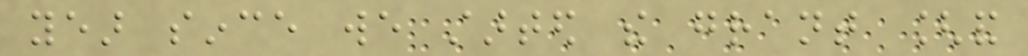year since we started the grant [and
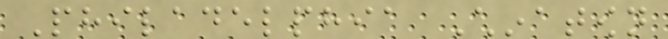Philadelphia Chinatown
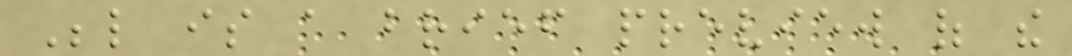Below is a brief preview of the
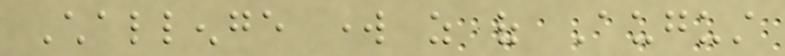Challenge work as of August
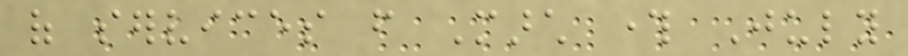of services from March through July
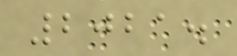2021.
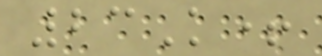23K+
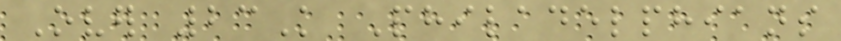Over 23K Philadelphians
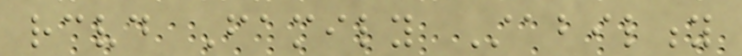received Family Stability
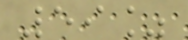59%
